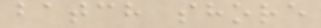batch shore
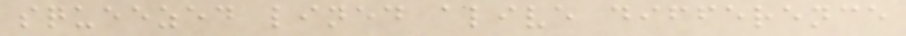squeezed lined alive difference
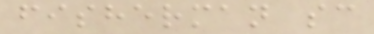fisherman sc
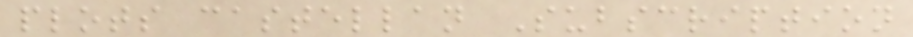plots castellan Subscription
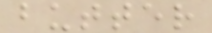butter
